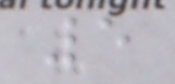5
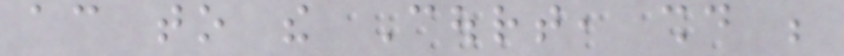according to the Court, should be
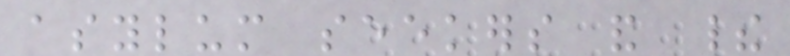asylum seekers and their
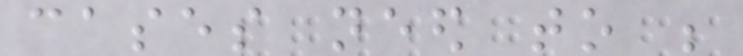cases need to be
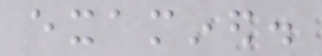examined.
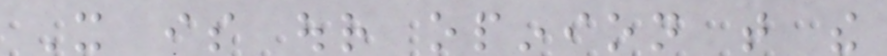It is our opinion that the
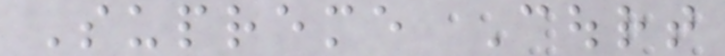Supreme Court
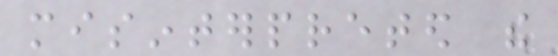misinterpreted the
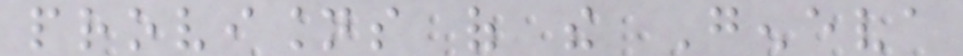provisions of the Geneva
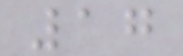17
